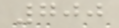700
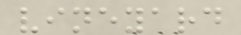vineyard
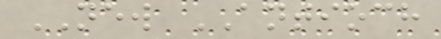NEW ANTIOCH
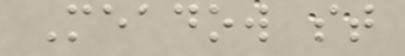Meadow st
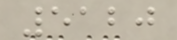5120
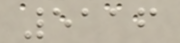5116
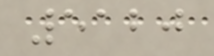5120
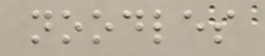noodles
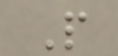P
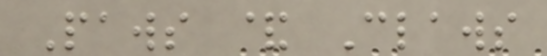Paws & Claws
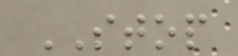STOP
